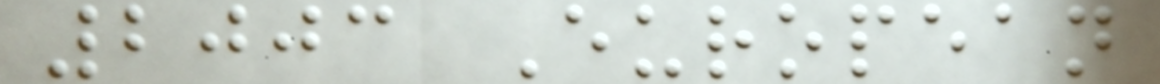2003 European
